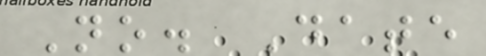No. Date
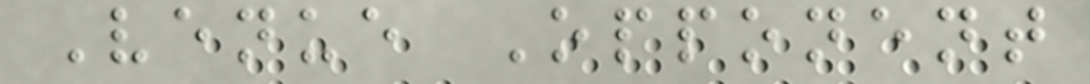Venue Opponent
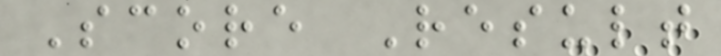Score Result
